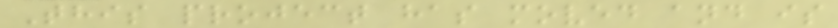This project has moved and is
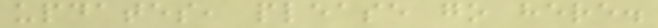updates, please go here.
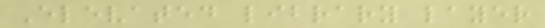Elevated library layer
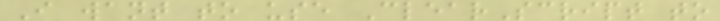I want to use ClearScript to
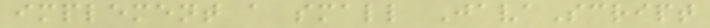implement a small JavaScript
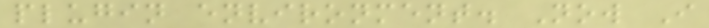plugin environment. Now I
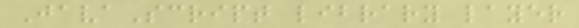JavaScript library layer
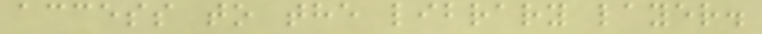access to the library layer.
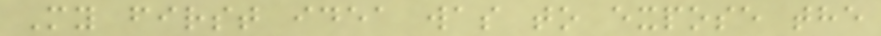My first idea was to expose the
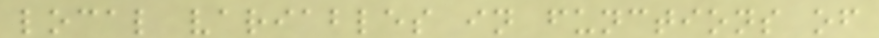local variables in functions of
